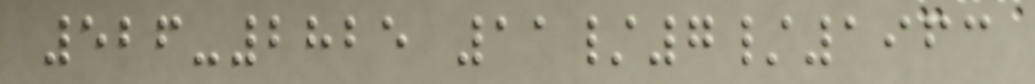526-2825 11/7/1963
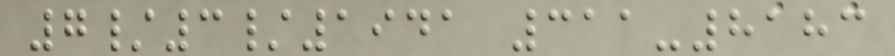7/3/1941 311-8183
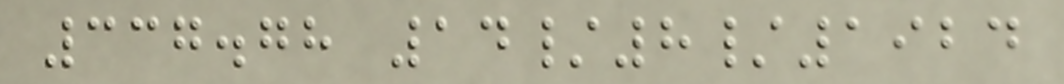337.78 14/8/1924
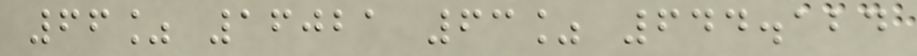66% 16021 63% 644.124
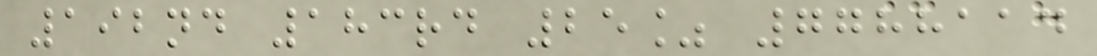192nd 183rd 25% 7788114
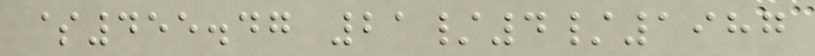$455.47 21/4/1987
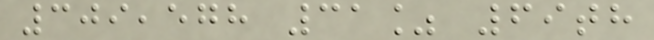309,578 31% 69th
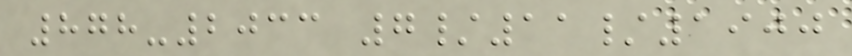878-2033 7/11/1900
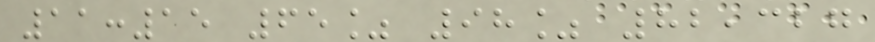11:15 65% 98% 82,327
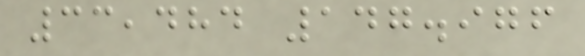33,484 147.976
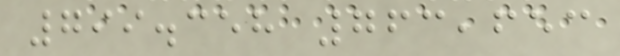799.358 763,653
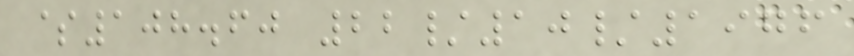$108.60 22/10/1976
